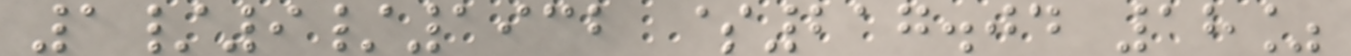1/9/1932 $217.04 18%
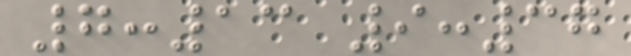7:13 9:37
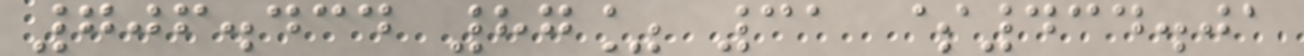706.434 87% 31 $434.01
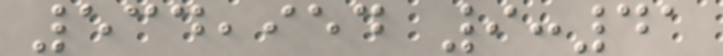534,954 9:41
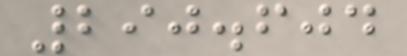290.604
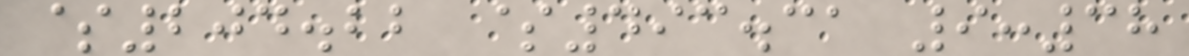$204.22 $493.31 9:38
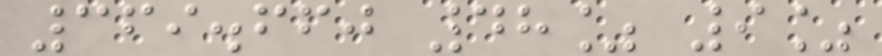369.660 48% 9%
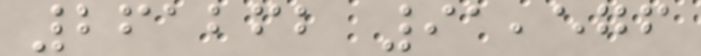261262 91,576
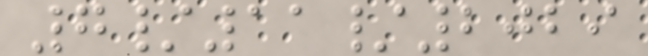7/11/2029
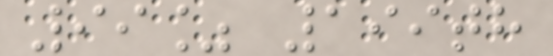99% 199th
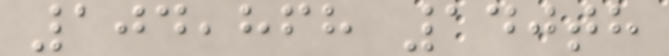104,868 140th
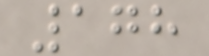178
